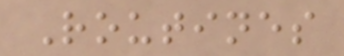Routines
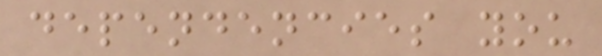dependencies you
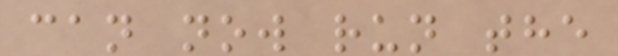can now run the
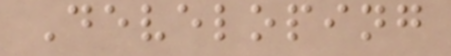Developing
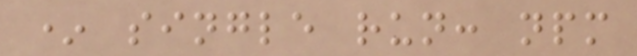* single run: npm
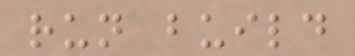run build
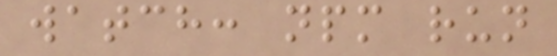watch: npm run
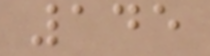145
